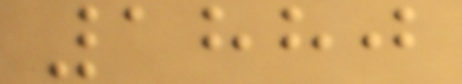1880
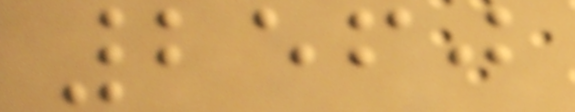2560
